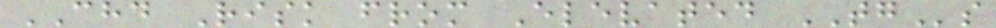CHD Risk from Elevated TGs
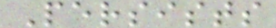Persists
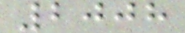2008
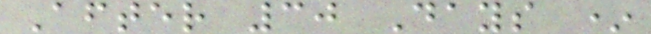After 30 Days *
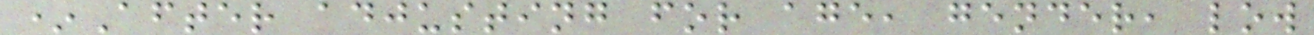*After adjusting for age, gender, low
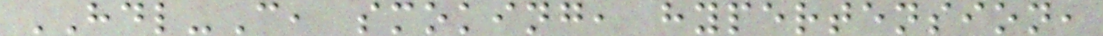HDL-C, smoking, hypertension,
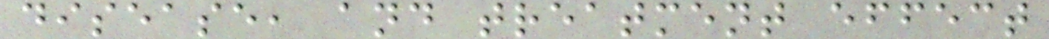disease, and treatment effect
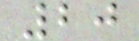20
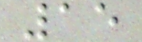15
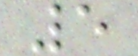5
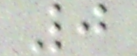0
